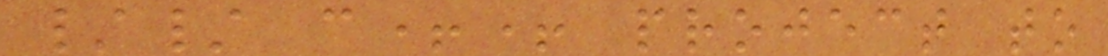// c++ project to
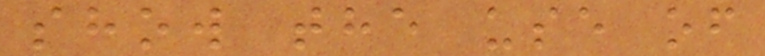show the use of
